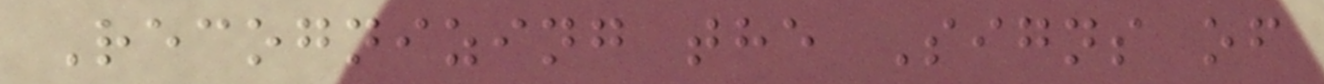Recognizing the Signs of
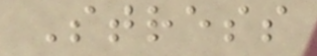Stress
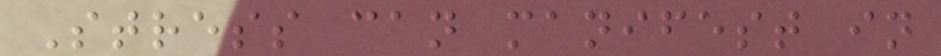Stress can manifest in
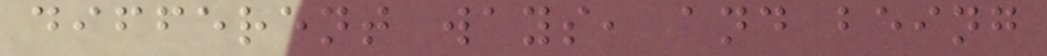different ways, and being
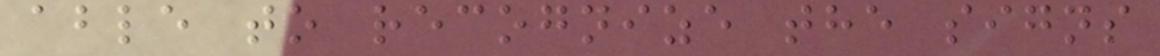able to recognize the signs
